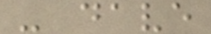- dave
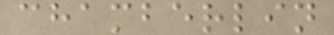chamberlin
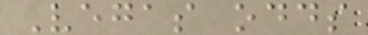Vegas odds
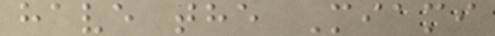have the Miami
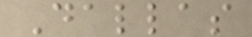Dallas
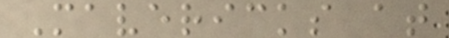Mavericks at
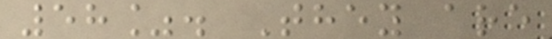58%. They are
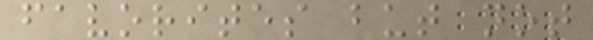favorites but not
